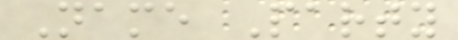Name Party
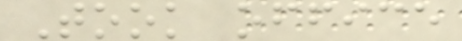Took office
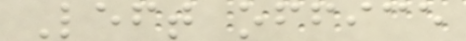Left office
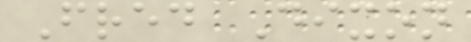Fred Dixon
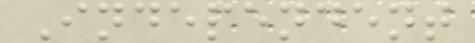Independent
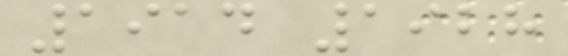1914 1928
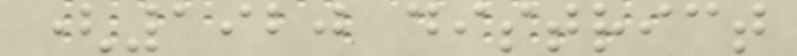(1920 district
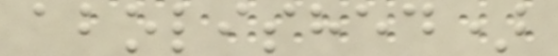abolished)
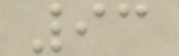93
